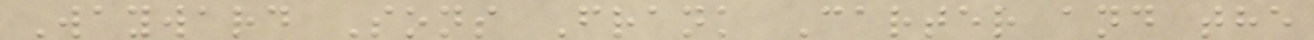Wayward Sons Frank Carter and the
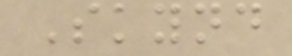Skynd
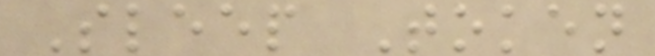Sleep Token
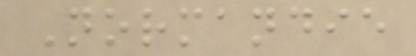Normandie
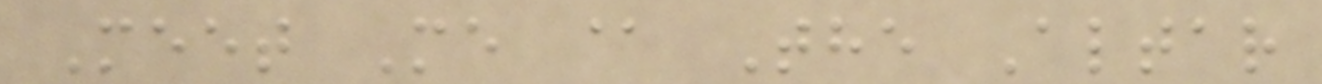Meet Me @ The Altar
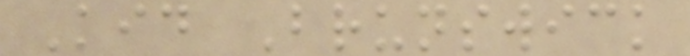Kid Brunswick
